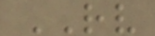RV
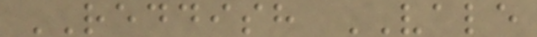REDDISH VALE
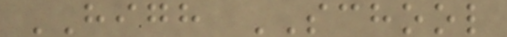HIGH SCHOOL
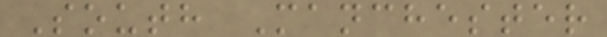South Manchester
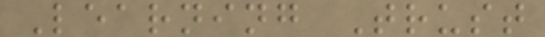Learning Trust
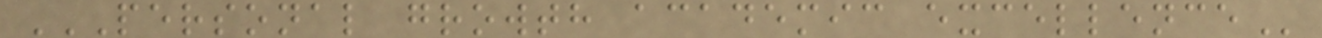PERSONAL GROWTH ACADEMIC EXCELLENCE
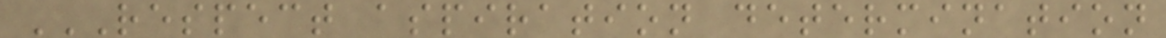RESPECT ASPIRATION DETERMINATION
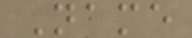Name
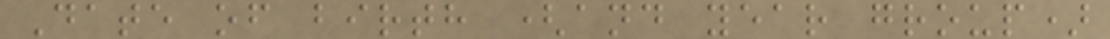Date of birth (and year group)
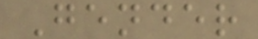Gender
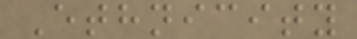Ethnicity
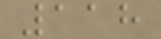118
